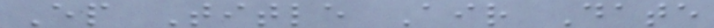Ep Title Air Date
